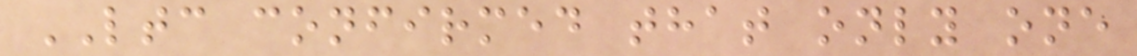LTC confirmed that only one
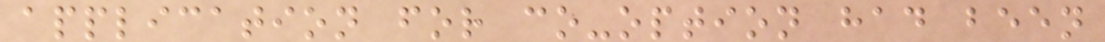application for co-option had been
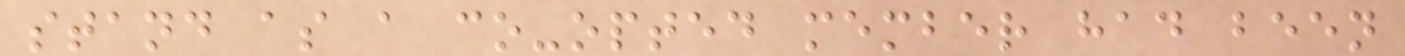stand as a co-opted member had been
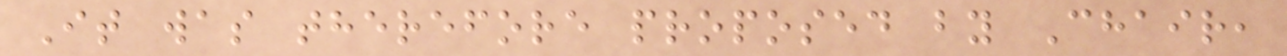It was therefore proposed by Chair,
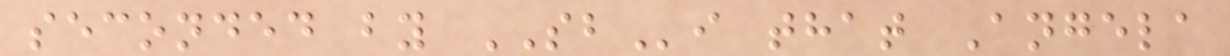seconded by SBi that Angela
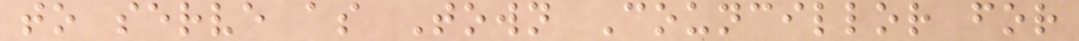to serve as Town Councillor for
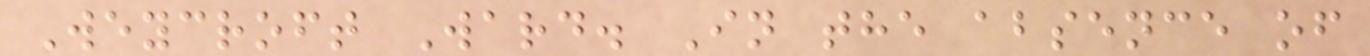Weycroft Ward. In the absence of
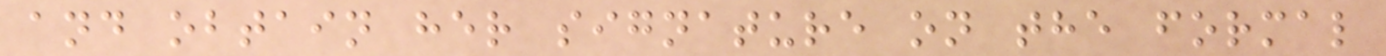and obtain her signature on the formal
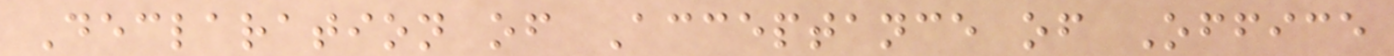Declaration of Acceptance of Office
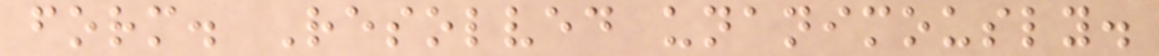form. Resolved unanimously.
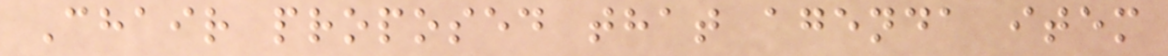Chair proposed that agenda item
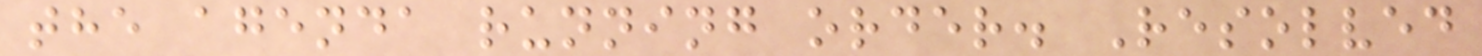the agenda running order. Resolved
